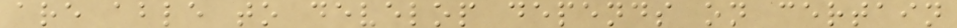are able to develop depends on certain
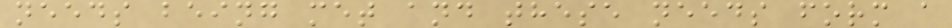needs being met and these needs form a
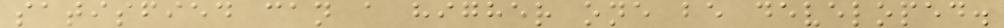satisfied can a higher one be developed.
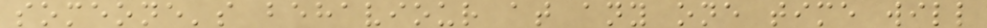someone's behaviour at any one time will
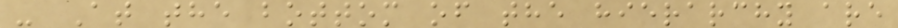- At the bottom of the hierarchy are
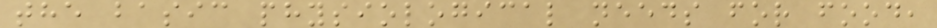the basic physiological needs for food,
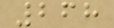268
